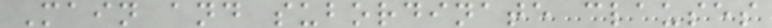Main and subordinate clauses
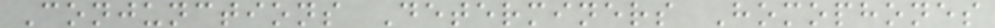Conjunctions Determiners Homophones
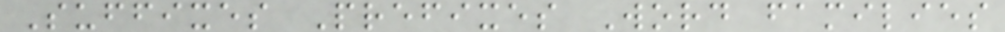Suffixes Prefixes Word families
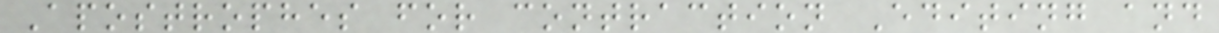Apostrophes for contraction Editing and
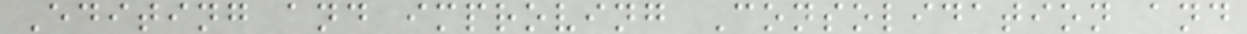Editing and improving Consolidation and
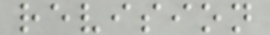revision
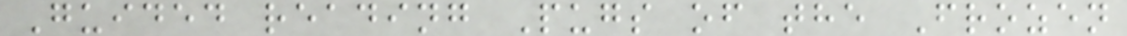Guided reading Pugs of the Frozen
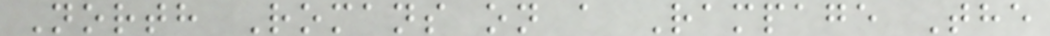North Romans on a Rampage The
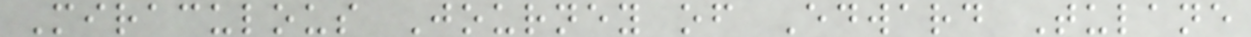Miraculous Journey of Edward Tulane
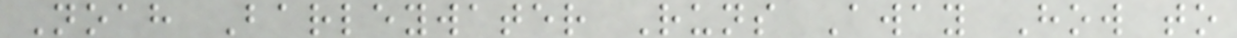Noah Barleywater Runs Away How to
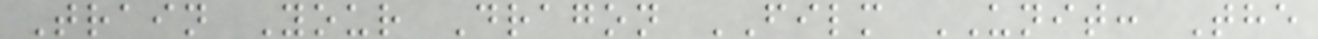Train Your Dragon FILM UNIT: The
